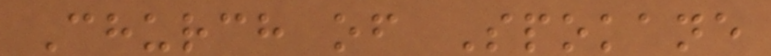Church of Spokane
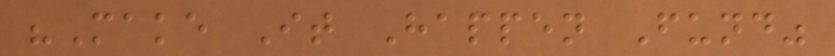"Make It Happen Fund"
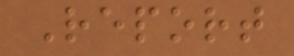Report
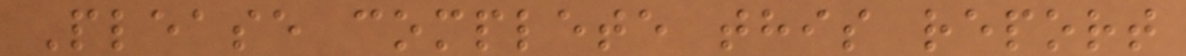Please complete this report
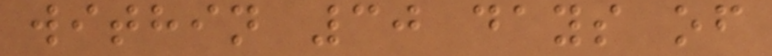within 30 days of
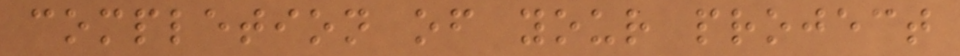completion of your project
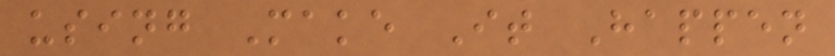using Make It Happen
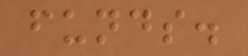funds.
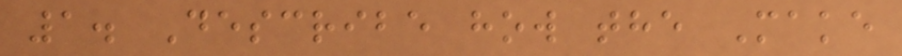1. Describe how the Make
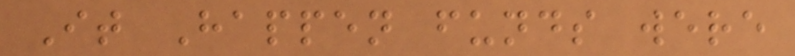It Happen funds were
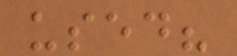used?
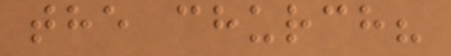the church?
